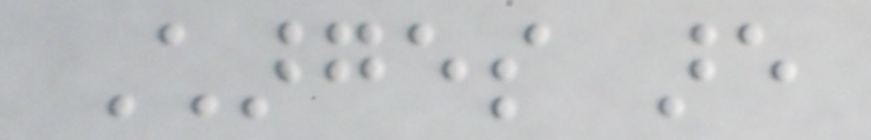Charges are
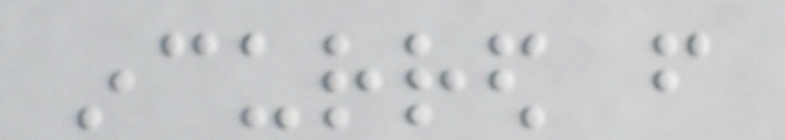incurred from
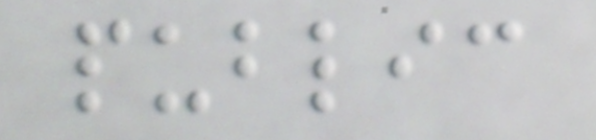public
